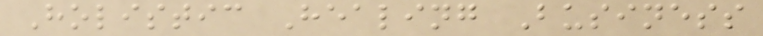Holistic Healing Business
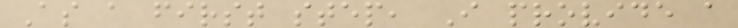As a first step, I provide a
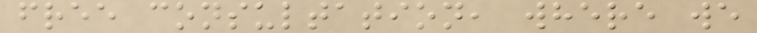free consultation, where we
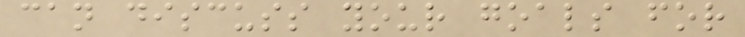can discuss your goals for
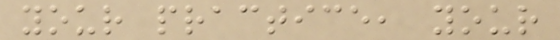your practice, your
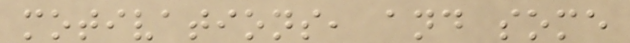motivations, and some
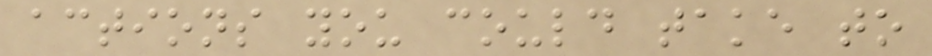actions you could take to
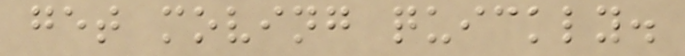get moving quickly.
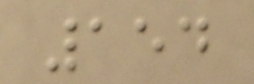154
